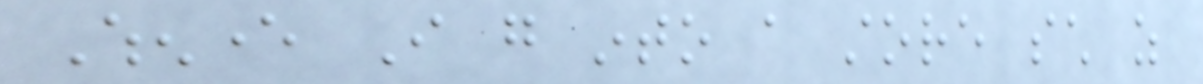Whenever I go into a store such as
